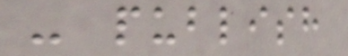- publish
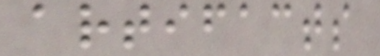artifacts
